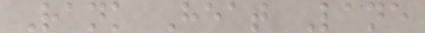Rank Heat Lane
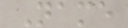Name
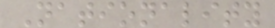Nationality
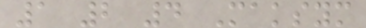1 2 4 Maksym
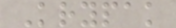Krypak
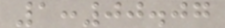1:00.07
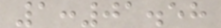1:01.58
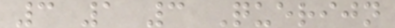3 1 3 Querijn
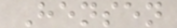Hensen
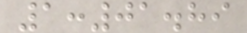1:01.89
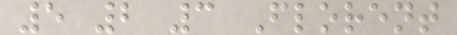5 2 3 Florent
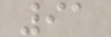91
